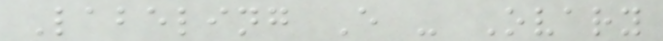Labeling E - Ovary
